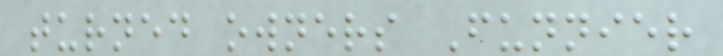turned owners Funnier
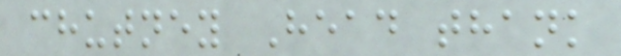chutney Head thank
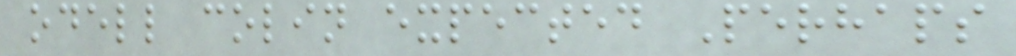odell colin expected Perhaps
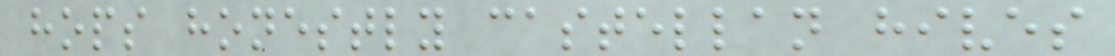hops honestly castellan hives
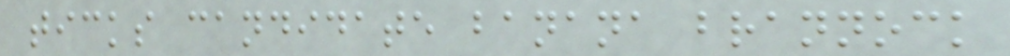ticks candidate banana brannock
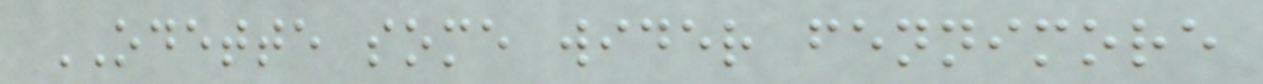ODETTE some wider fennimore
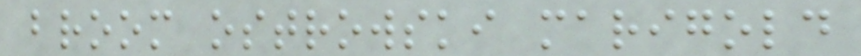broom ostrowski marigold
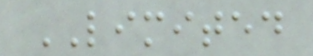LIMITED
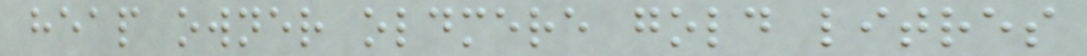heap owner oldmere gold litres
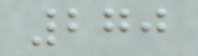270
